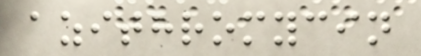azithromycin
